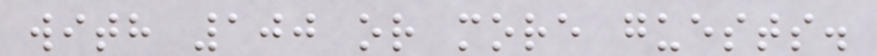with 100 or more guests.
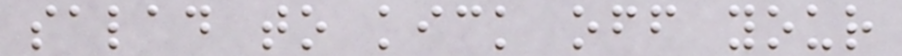salad to kick off your
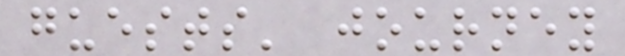guests' journey
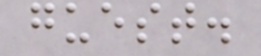guest.
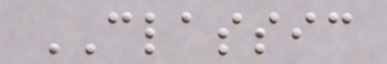CLASSIC
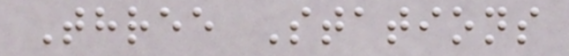Three Stations
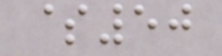$50
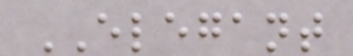ELEGANT
